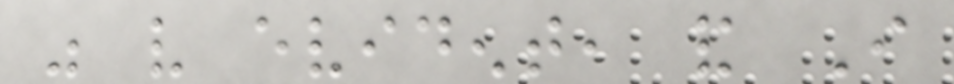was very evident, and I
